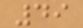49
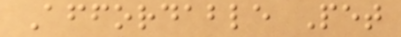Affordable Pet
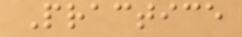Practice
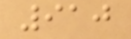910
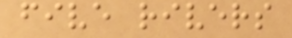five rivers
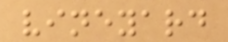vineyard
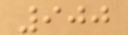900
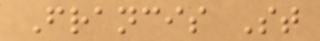Francis St
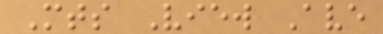Mts View Ave
